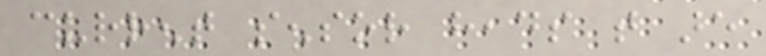current sensor heads that are
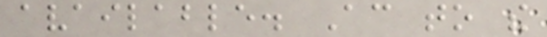available. According to the
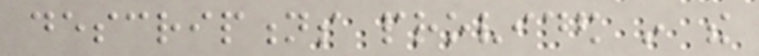descriptions provided in the
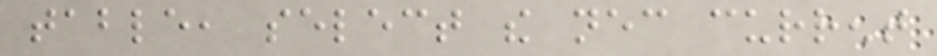table, select the necessary current
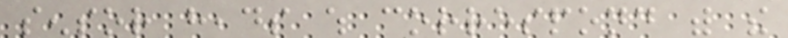sensor heads which correspond with the
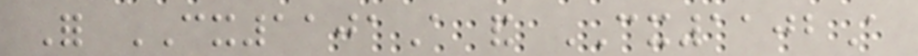For CX1101A and CX1102A
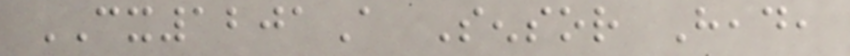CX1201A Sensor Head,
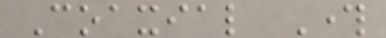Coaxial Through
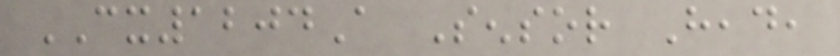CX1204A Sensor Head,
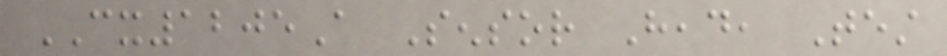CX1205A Sensor Head, Test
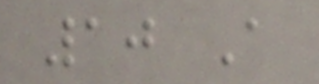10 A
